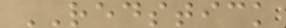REDSTICK
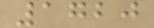1720
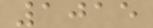1015
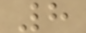8
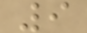9
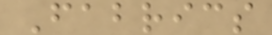Fabrics
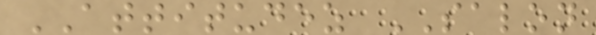ATTITUDEZ SALON
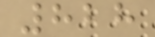828
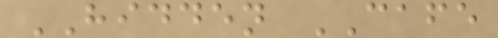HIDDEN CAFE
